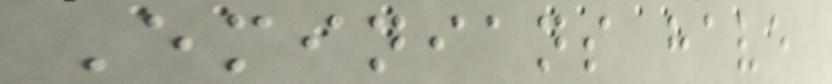Eminians have
